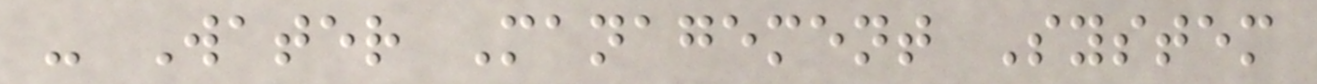- Water Management System
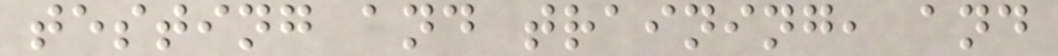testing and training, and
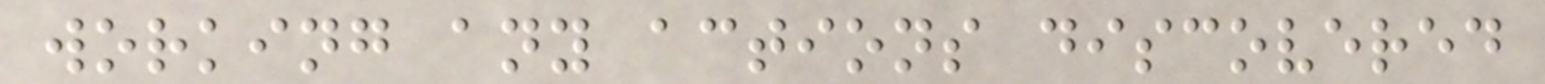working any actions discovered
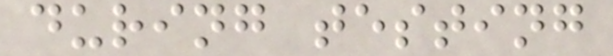during testing
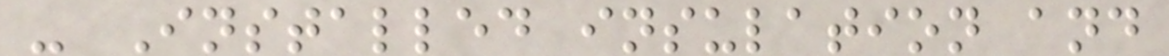- Installed insulation and
